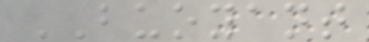BUOYANT
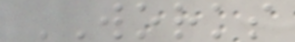WORKS
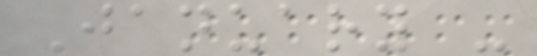January -
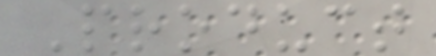Product
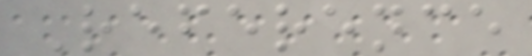Reference
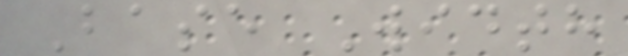Base Width
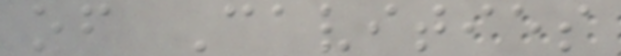of Cavities
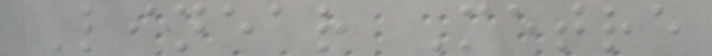Linear Metre
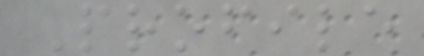Profile
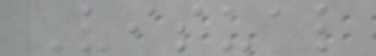Visual
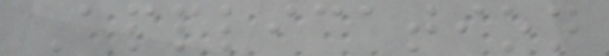Application
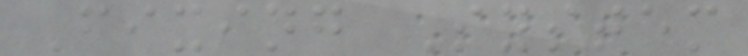Fixing System
